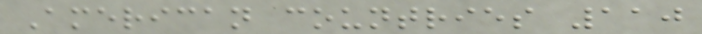American countries 110
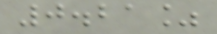0.21%
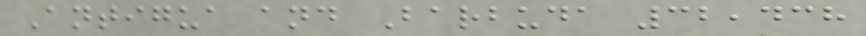Antigua and Barbuda 32,438
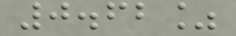0.62%
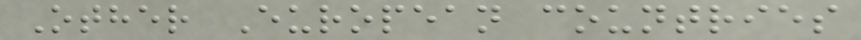Other European countries
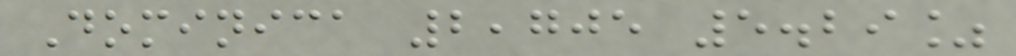Dominica 2,705 5.29%
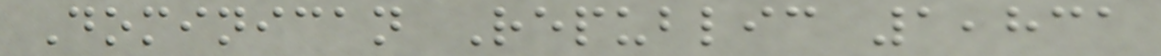Dominican Republic 1,831
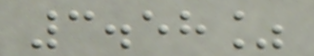3.58%
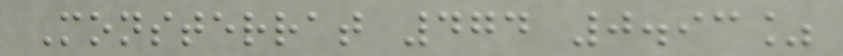Monsterrat 474 0.93%
